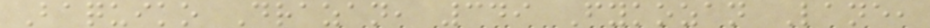Baquiko Drazan, 349 Fykozan Lane,
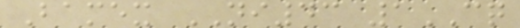Bamex NI43 1CQ
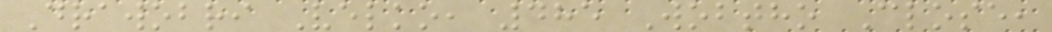Drawobri Velko, 485 Wobtho Close,
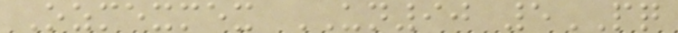Ozmexmex UN90 5PQ
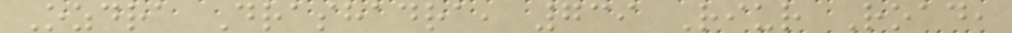Ozdra Drashadra, 739 Riur Road,
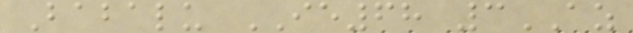Babalu IE68 3AZ
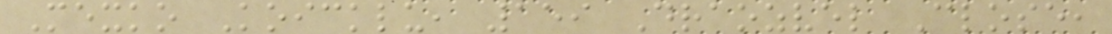Mexko Koicklu, 159 Draozvel Close,
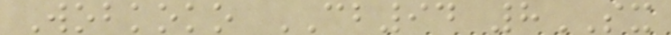Wobkoko CB94 8SX
